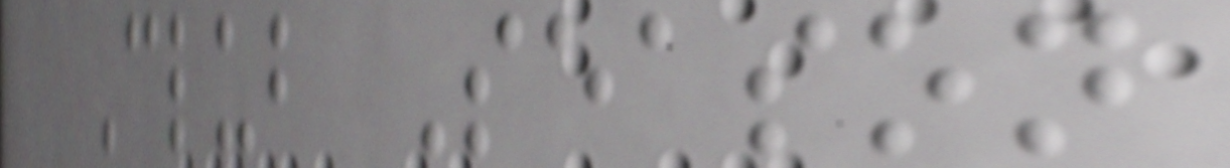Club Season
